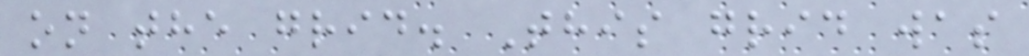on the grid. This grid was
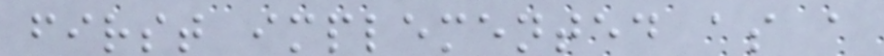first implemented as a
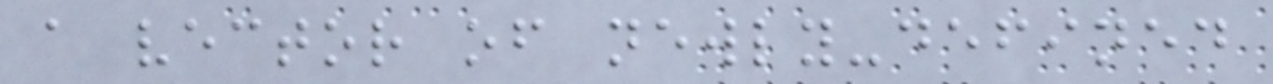a vector of newly-defined
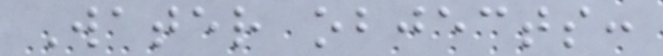Water objects:
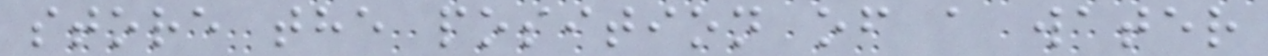store the position of a water
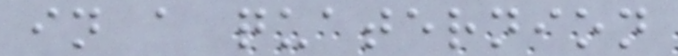in a quaternion
